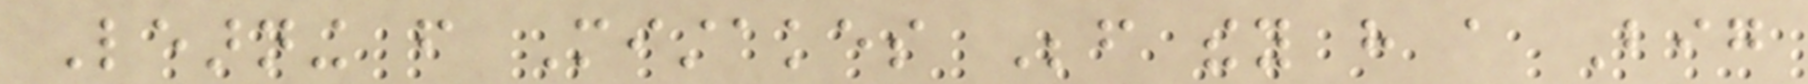Learning from Mistakes Before they have a Big
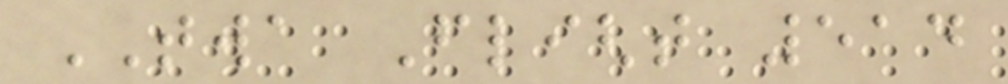TWA Flight 514
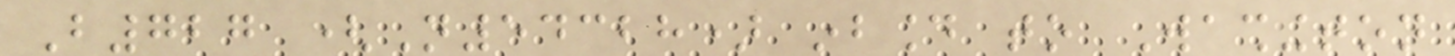B727 (N54328) inbound to Washington
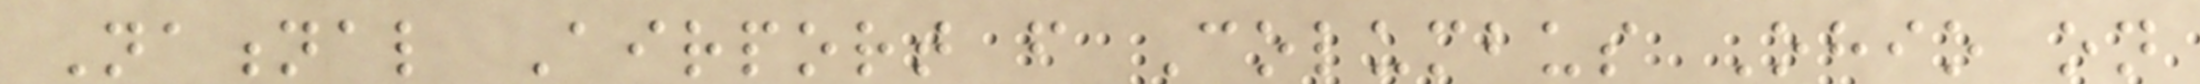National Airport from Columbus Ohio on
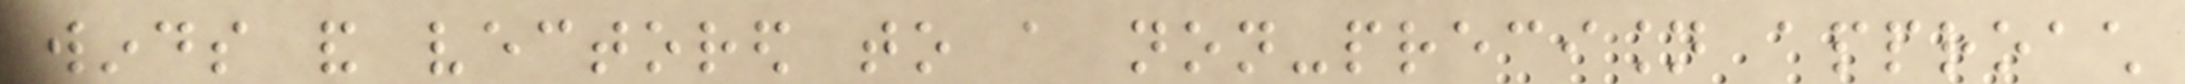winds and vectored to a non-precision approach
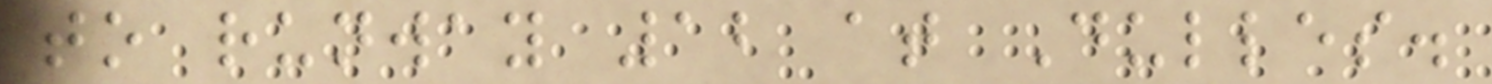to runway 12 at Dulles.
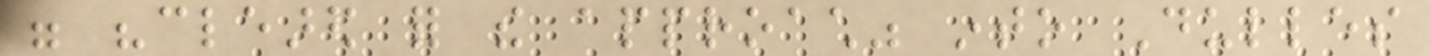were "cleared for the approach" into Dulles
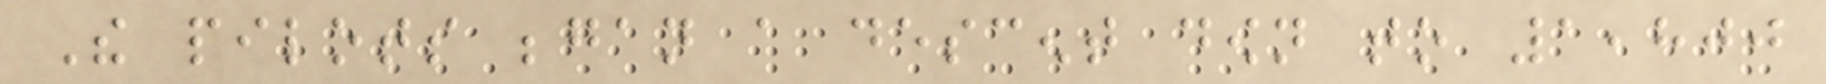The pilots began a descent down to 1,800
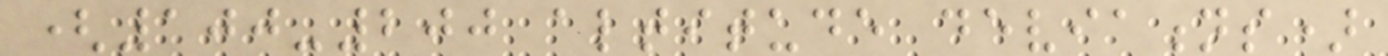(100-200 altitude deviations)
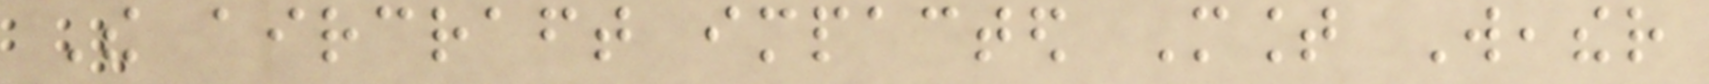The aircraft impacted Mount Weather
